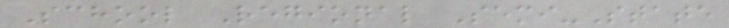School Regional Semi-State
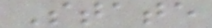State
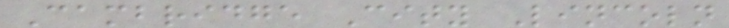Cambridge City Lincoln
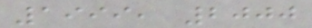1999, 2000
